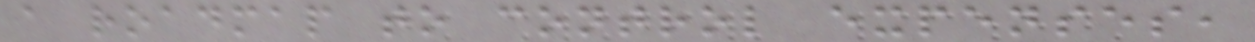a roadmap to control expenses,
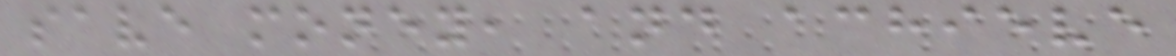save money, and achieve
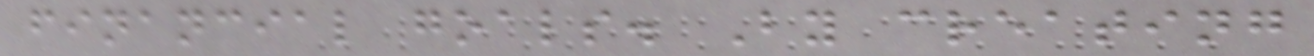financial goals. By creating
